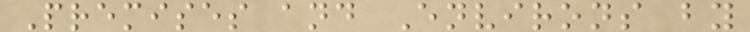Premises and Environs by
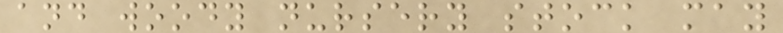and woody nursery stock may
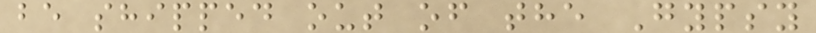be shipped out of the Gypsy
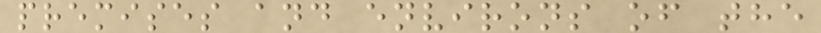premises and environs of the
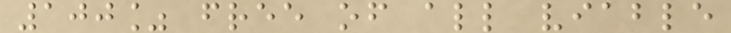100% free of all viable
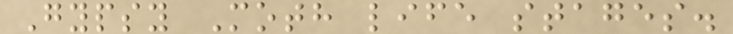Gypsy Moth life stages.
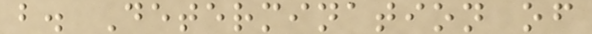b. Determination of
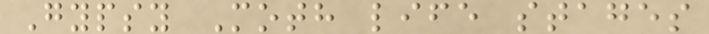Gypsy Moth life stages
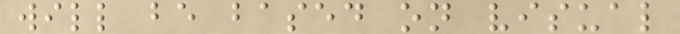will be based on visual
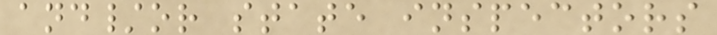and/or state inspectors
